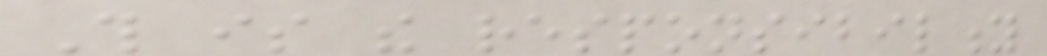This is the responsibility
